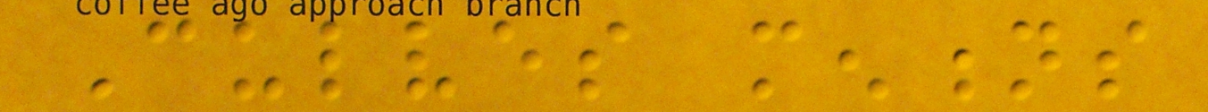Culves mentions
